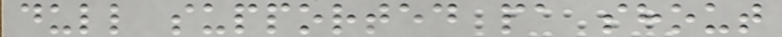dull supported pa shout
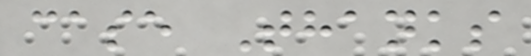case Thanks
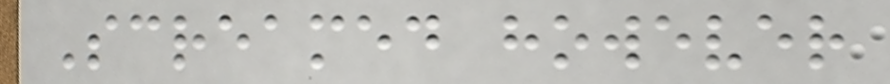Screamed however
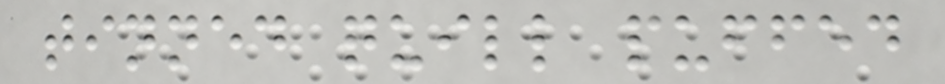tinned quill puffed
